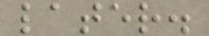later.
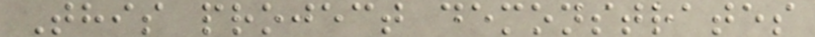This project demonstrates
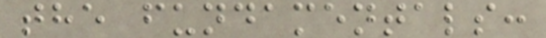the fundamentals:
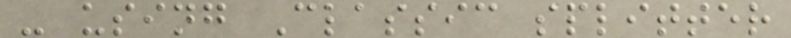- using Classic splitter
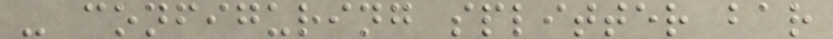- configuring splitter bar
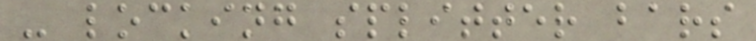- locking splitter bars
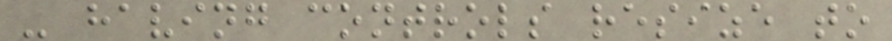- having controls resize to
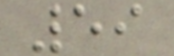59
